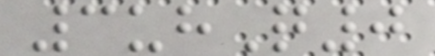3uhQ0
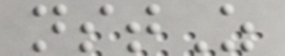nstZ
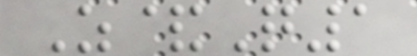Z&Q1
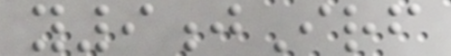y9jIrf
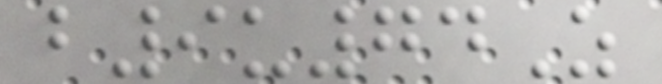b9u74Z
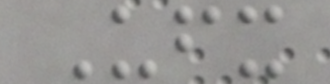Ufx
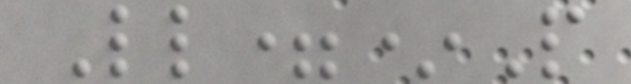Ll=*P
